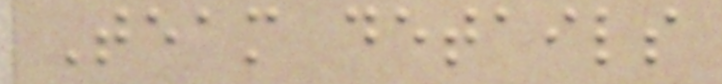Team details
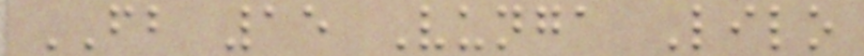FB 15 Vunga Lilo
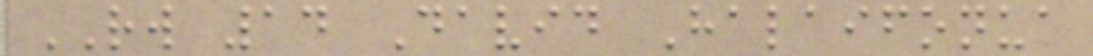RW 14 David Halaifonua
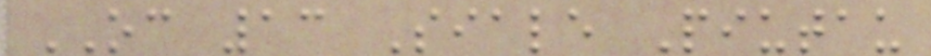OC 13 Siale Piutau
